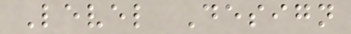Level Design
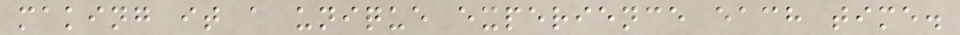making it a unique experience each time.
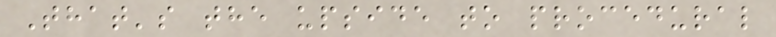That's the upside to procedural
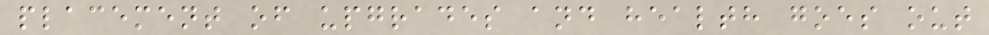placement of upgrades and health goes out
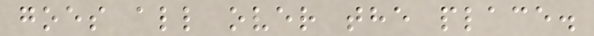goes all over the place.
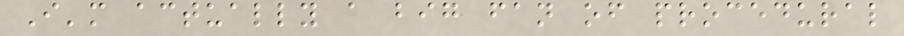I'm actually a big fan of procedural
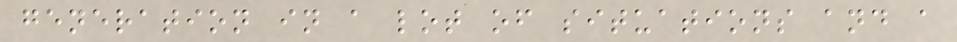generation in a lot of situations and a
